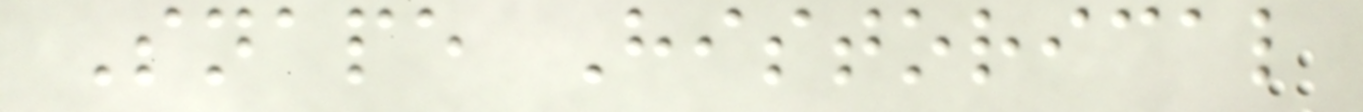Snape Historical
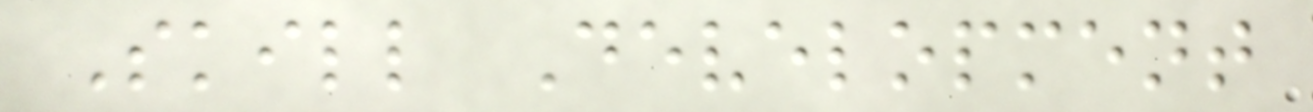Skill Development
